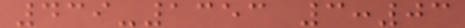439-1353 3:03
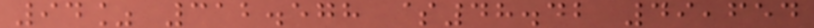94% 312.578 $48.42 49,654
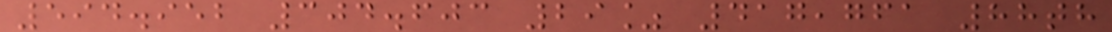594.952 304.603 29% 417,761 88th
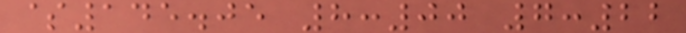$145.05 8:00 7:22
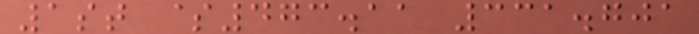1st $473.11 331.701
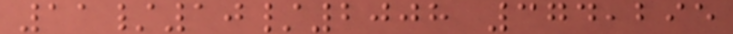11/10/2008 374,295
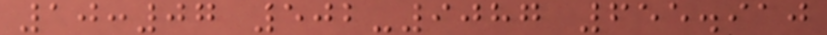10:07 502-9087 655.910
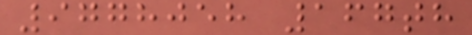9778058 167th
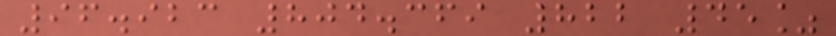96.923 804.369 822 45%
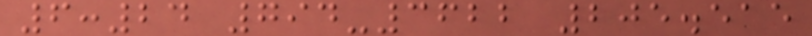6:24 794-3622 205.515
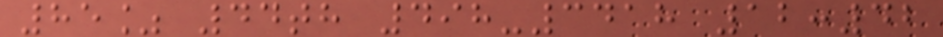85% 44th 498-3418 12:42
